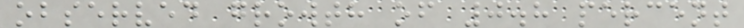observed growth of 0.8 percent
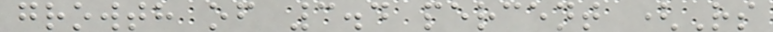growth of 3.4 percent (Rs
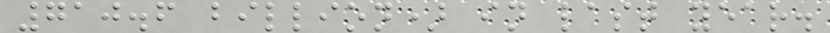710.6 billion) in last year.
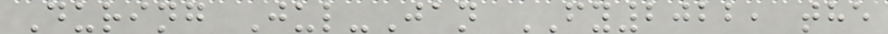During Jul-Jan FY2022, the
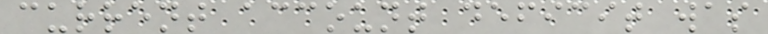current account deficit was
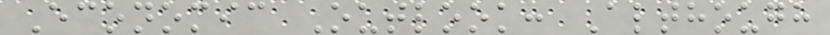Economic Outlook: Although
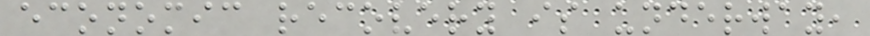economic recovery is underway,
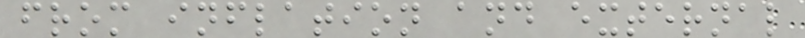from inflation and external
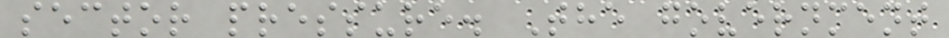sector pressure. The government
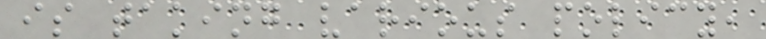is taking various policy,
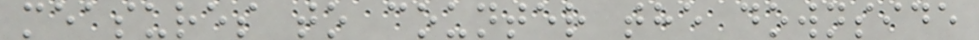measures to counter the downside
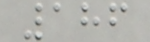186
